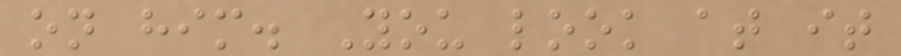on him. You look at it
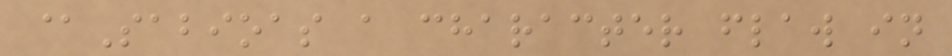@Sabioas a character flaw in
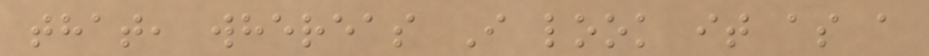that, whereas I look it as a
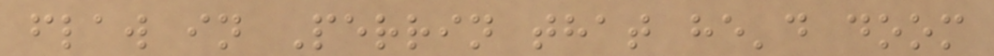flaw in Perrin that he'd doom
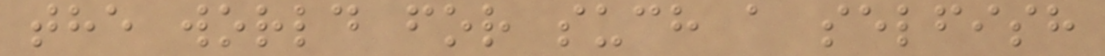the world for such a selfish
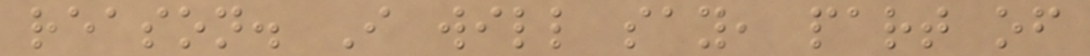reason. I will say, part of
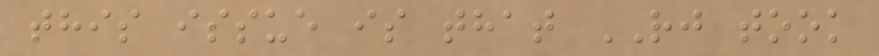this issue is that RJ took
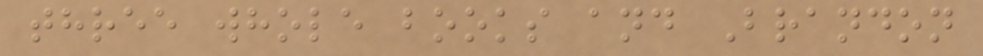three whole books and Brandon
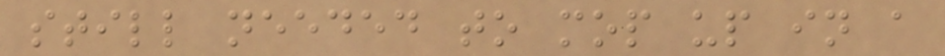still needed to mop up in a
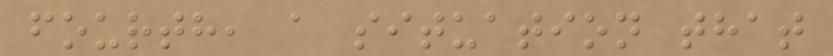fourth, a situation that
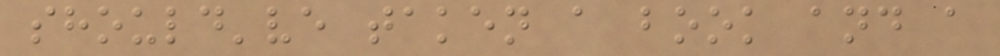should've taken a book and a
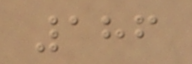186
